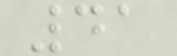41
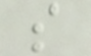s
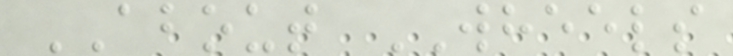ABOUT WHEELS
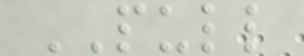PULL
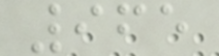965
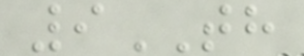9TH
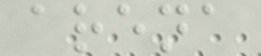arena
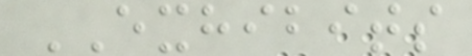EXHIBITS
